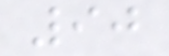90
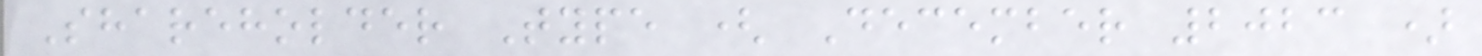Shareholder Type ( December 2023 )
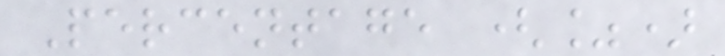Percentage (%)
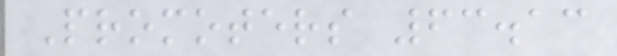Promoters 63.13
